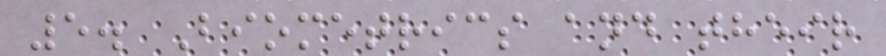5. Biometrics and their
